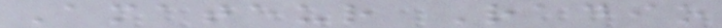Amateur Radio
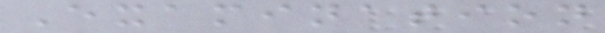Examination
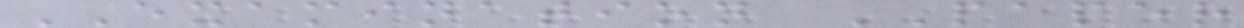EXAMINATION PAPER
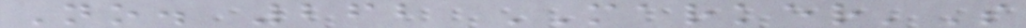No. 262 MARKER'S
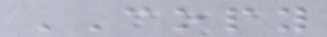COPY
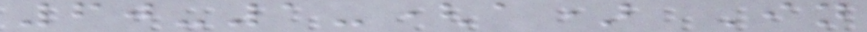60-1-(a) In
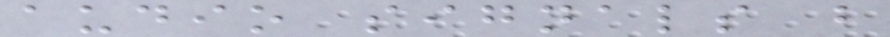audio signals b
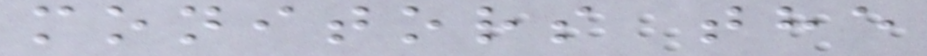monitors the
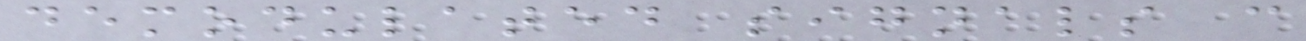demodulated signals c
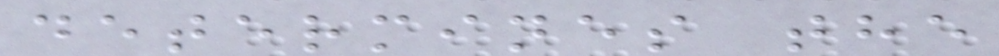determines the
